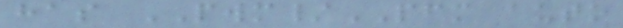has PWM/PFM auto
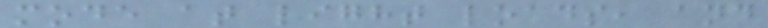mode at light loads, and
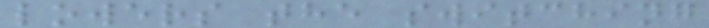lowers the switching
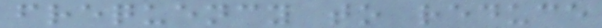frequency to reduce
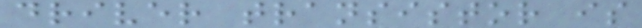driver transistor is
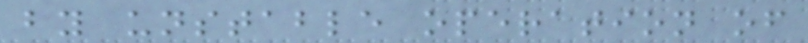by unstable operation of
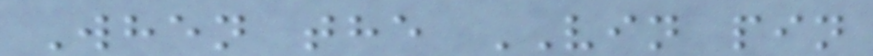When the VIN pin
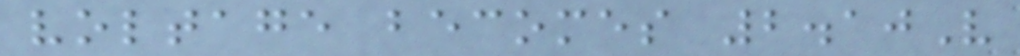voltage becomes 2.10V
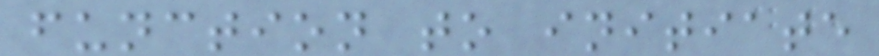function to initiate
